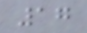17
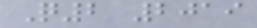Q2 2019
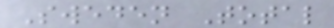Sweden Total
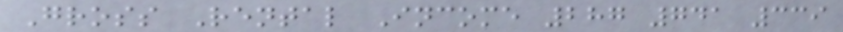Gross Rental Income 287 741 339
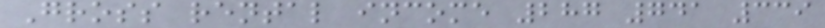Gross rental income 287 741 339
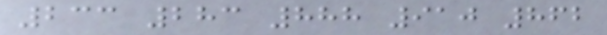233 283 888 910 862
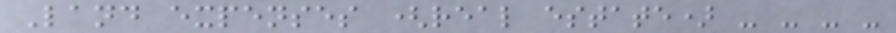Land expenses (real estate) - - - -
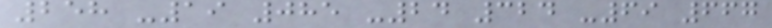258 -19 085 -24 324 -69 667
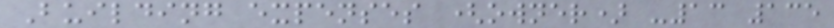Building expenses (owner) -13 135
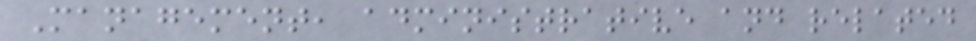Management, administrative and related
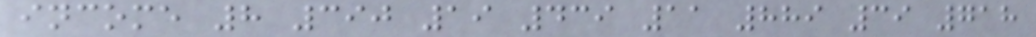income 8 390 19 439 11 889 39 718
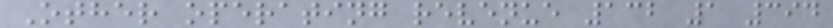Other operating revenue 132 1 394
